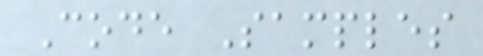Code Samples
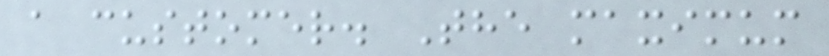a customer. The maximum
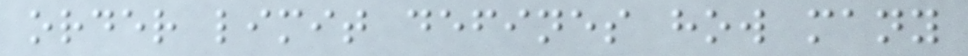order limit defines how many
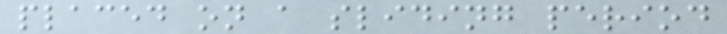placed on a sliding period
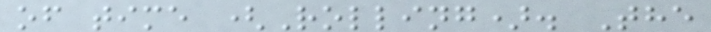of time (Rolling). The
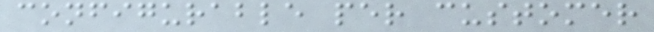configurable per customer
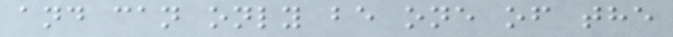and can only be one of the
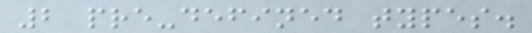2 pre-defined types.
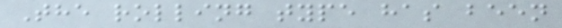The rolling type has been
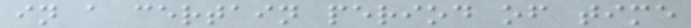in a certain period of time
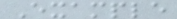Example
